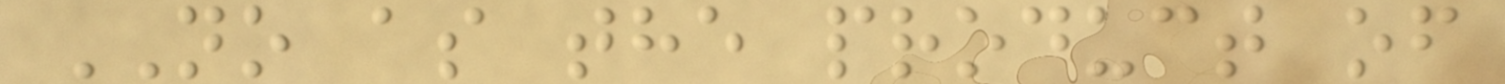NO as the product of
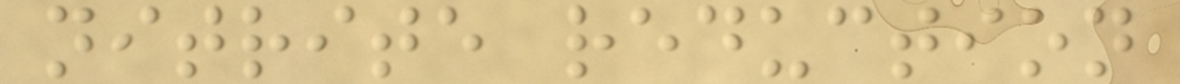nitrite reduction
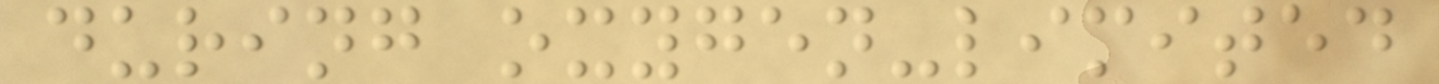during oxygen-limited
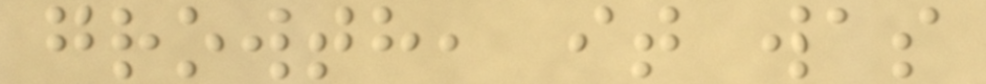growth, it was
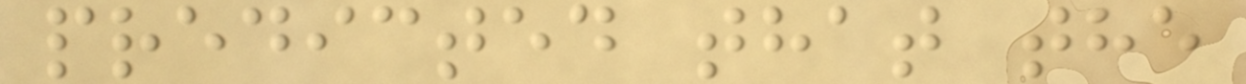predicted that the
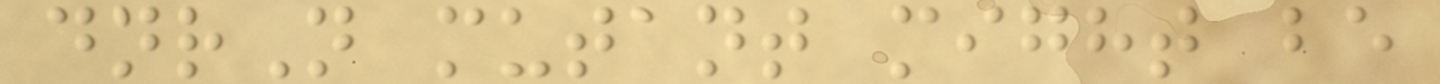dnrN mutant might be
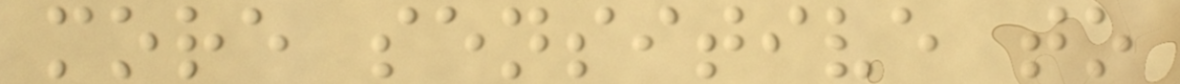more sensitive to
